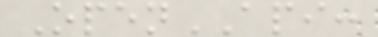OpenAPI:
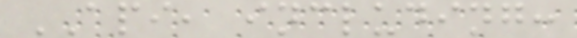API, including:
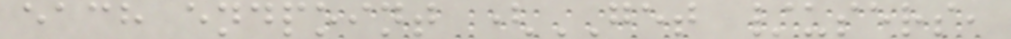each endpoint (GET /users,
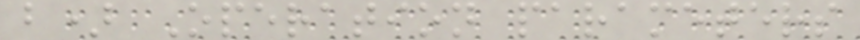b) Operation parameters
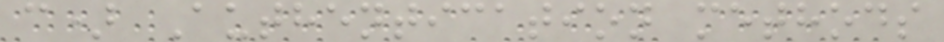c) Authentication methods
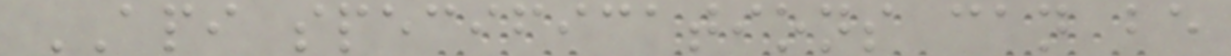API specifications can be
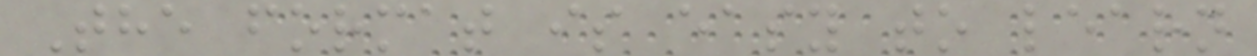The format is easy to learn
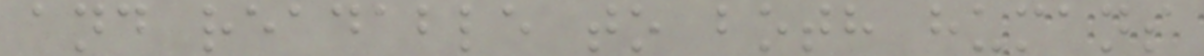and readable to both humans
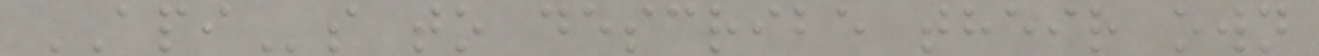APIs to describe their own
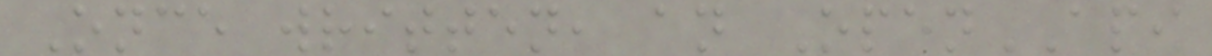Once written, an OpenAPI
